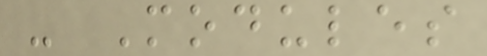- Modules
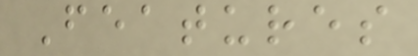Features
